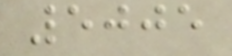5005
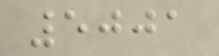5001
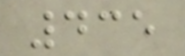435
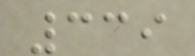339
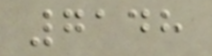7148
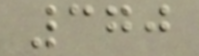370
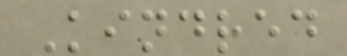Kindred
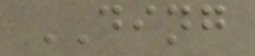DING
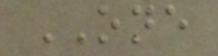ONE
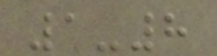1-8
